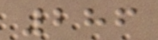286
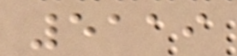5119
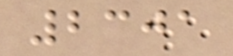2301
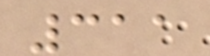311
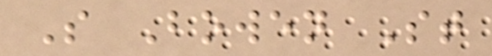S Bowen St
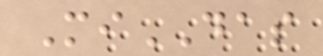MiDAS
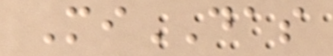MiDAS
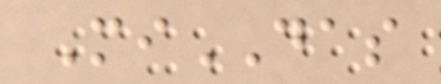MiDAS
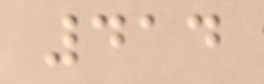414
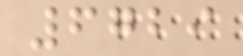6729
